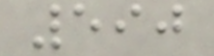590
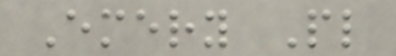Emery Pl
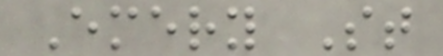Emery St
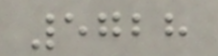5728
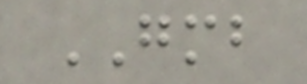GMB
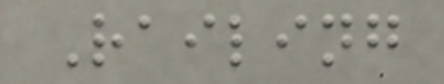Railing
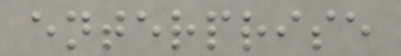enterprise
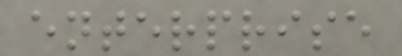enterprise
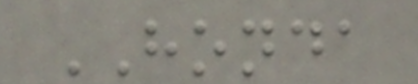HONDA
